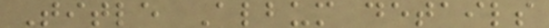Title Album details
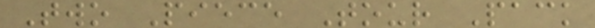Two Piece Tour Pack
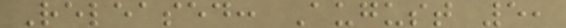Released: August 5,
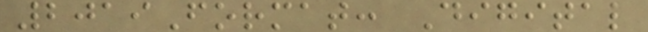2019Format: Digital
